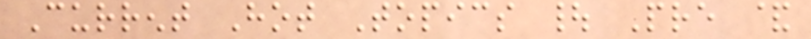Current Hot Topics | Pre &
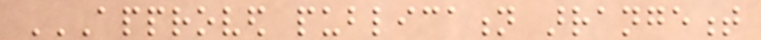APPROVED PUBLICATION ARRANGEMENT
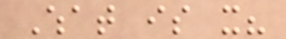What is it?
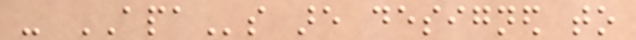- APAs are designed to
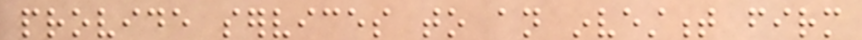provide services to an investment firm
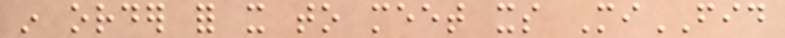in order for it to meet its MiFID
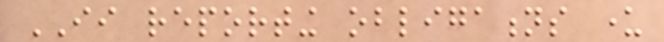II reporting obligations under
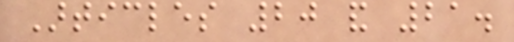Articles 20 and 21.
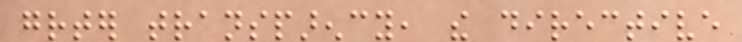greater transparency, the directive
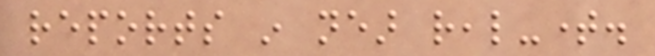reports in near real-time.
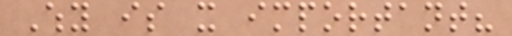Why is it important?
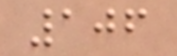106
